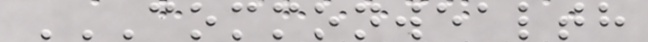COMMONWEALTH
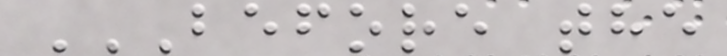BEFORE THE
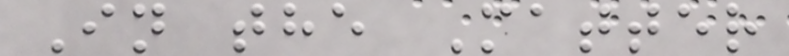In the Matter
